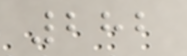282
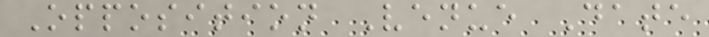Opposition Venue Date
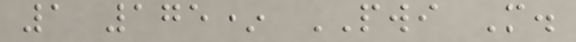1 175* PWI M.
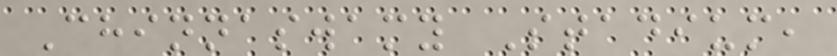Chinnaswamy Stadium,
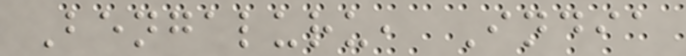Bengaluru, India
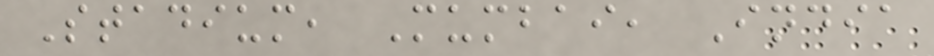Stadium, Mumbai, India
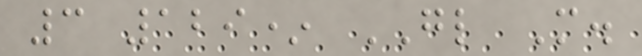3 129* GL M.
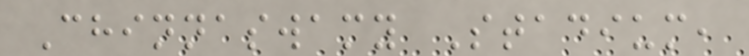Chinnaswamy Stadium,
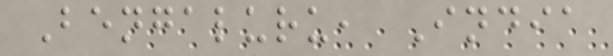Bengaluru, India
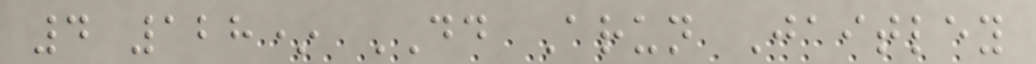4 128* DD Arun Jaitley
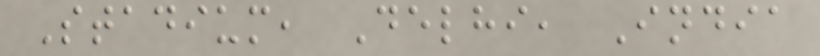Stadium, Delhi, India
